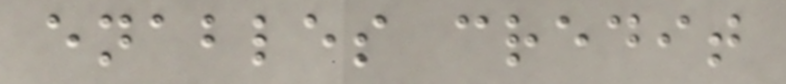enables credit
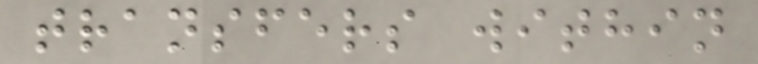transfers within
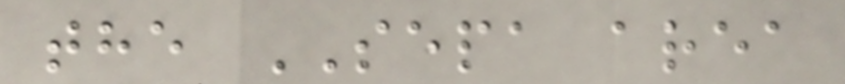the SEPA area
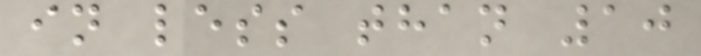in less than 10
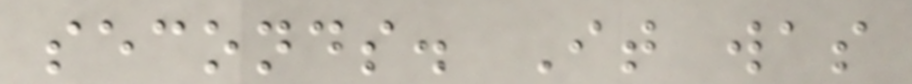seconds. It was
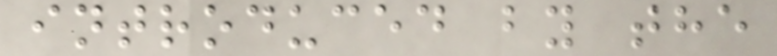introduced by the
